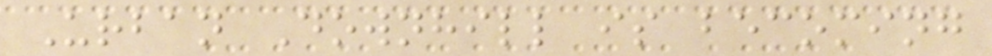Urban Downhill is becoming
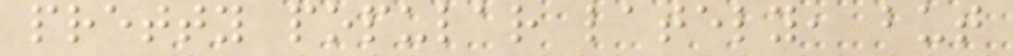pretty popular lately, but
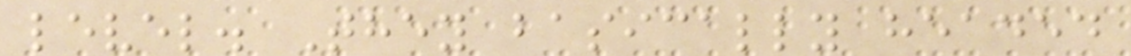level. They basically headed
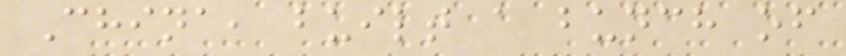China, built a bunch of
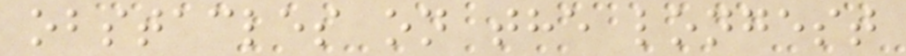obstacles on the longest
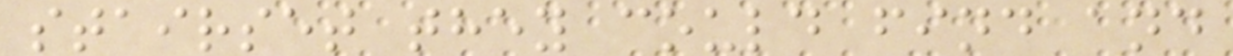stairset they could find and
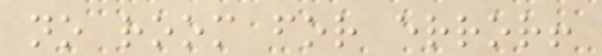no room for error!
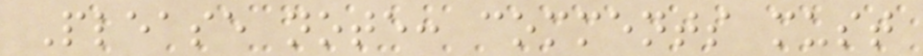Please note: comments must
